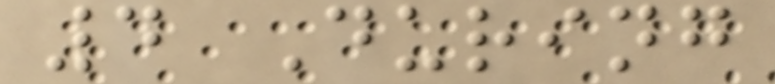4 During
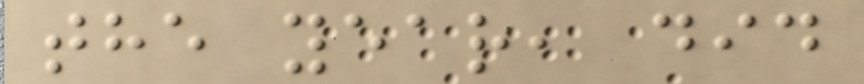the year, did
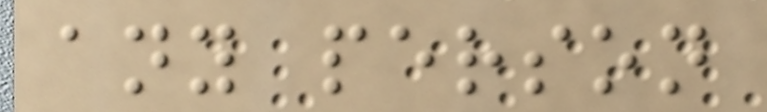any person
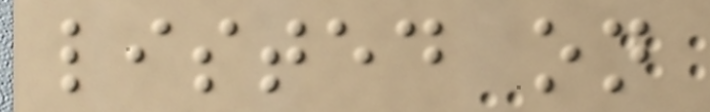listed on
